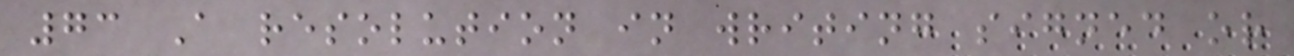73 A resolution in writing signed or
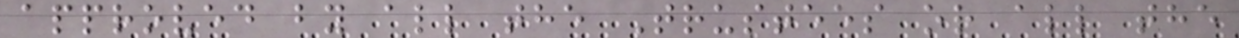approved by all the Trustees or all the
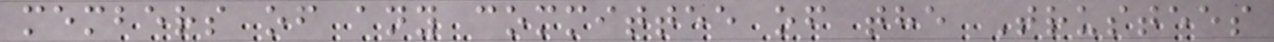members of any committee of the Trustees
